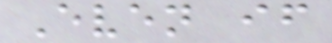Even if
